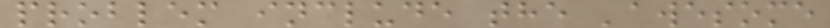problem include the 'awesome
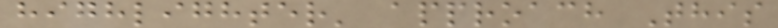highlighter' approach This
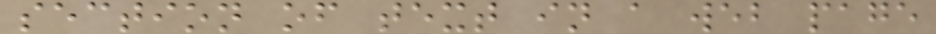section of text in a web page
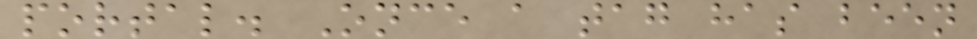portal. Once a tag has been
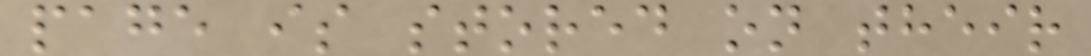page is stored on their
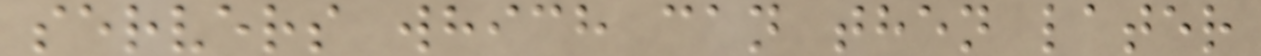servers which can then later
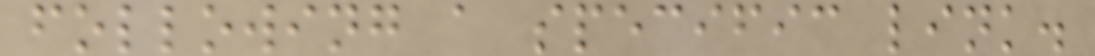following a specific link.
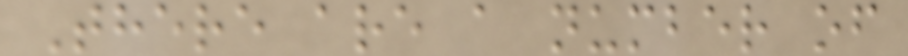There are a number of
